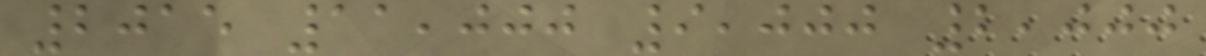2015 11,000 9,000 2,000
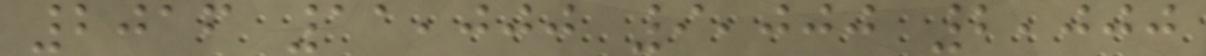2016 11,000 9,000 2,000
